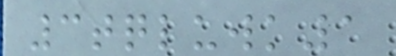3tqluwk1
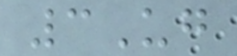3Ug
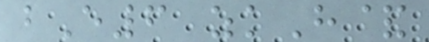bE6 zkH&
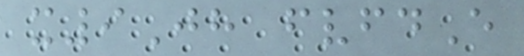x9Jh fvfdE
